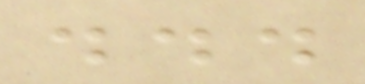...
